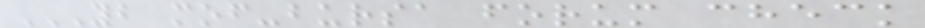YB MOF-BURSA FORUM CHECK
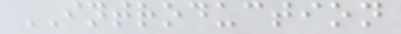INTRODUCTION
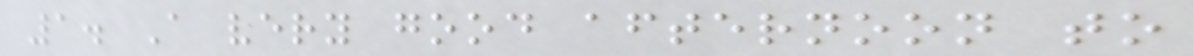1. A very good afternoon to
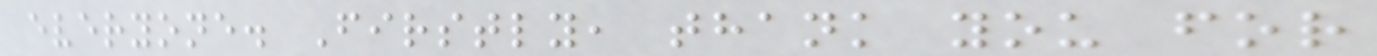everyone. Firstly, thank you for
